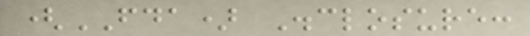(FDA) Disclosure:
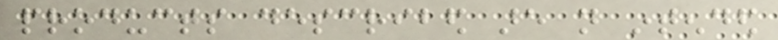products described are not intended
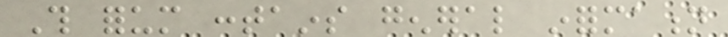This forum contains general information
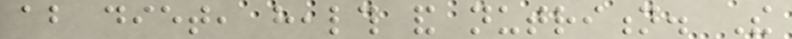about diet, health and nutrition. The
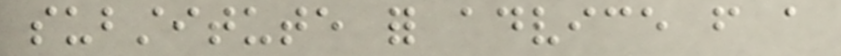substitute for advice from a
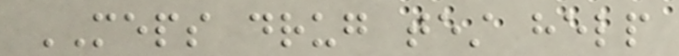MEPS drug test help
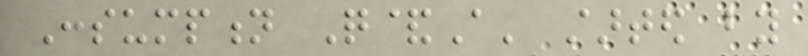Consumption Q&A' started by
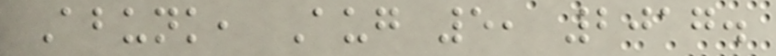Abunk, Aug 5, 2017.
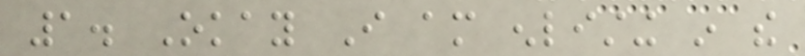1. Okay I am enlisting in the
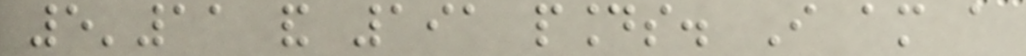5'11 and 191 pounds. I am a
